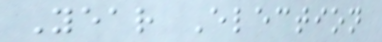Year Election
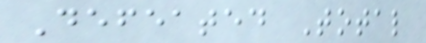Defeated Total
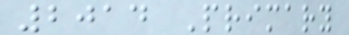2014 Primary
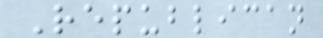Republican
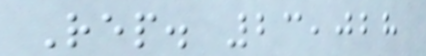Rep. 23,028
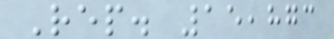Rep. 15,873
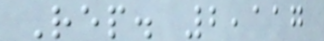Rep. 2,117
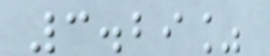3.29%
